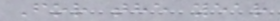For the year
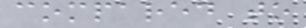compared to
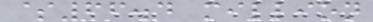$66.4 million
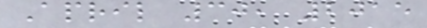April 30, 2015
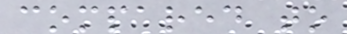compared to
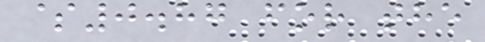$0.87 for the
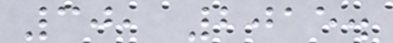30, 2015.
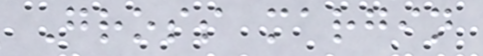Gross margin
